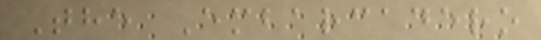The Embarcadero
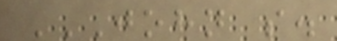JOHN S.
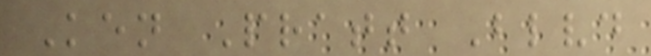Ken Pratt Blvd
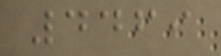4469
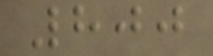800
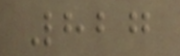827
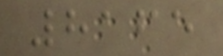8165
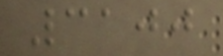3100
